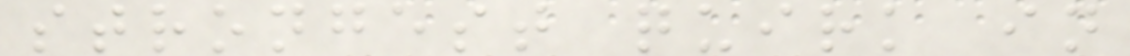strongest quirk in
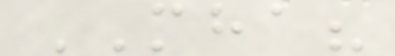MHA?
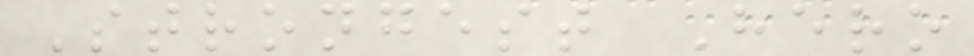Strongest Hero
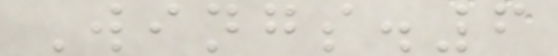Wings.6
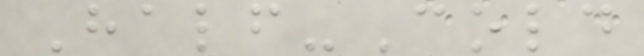Half-Cold
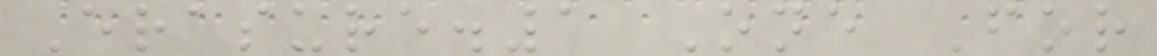Erasure.1 One For
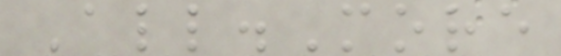All.More
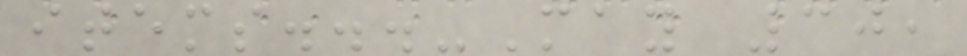items...-May 30,
